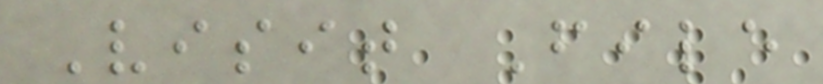Visit File
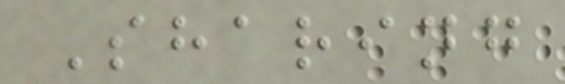Sharing
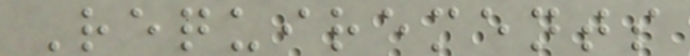Requirements
